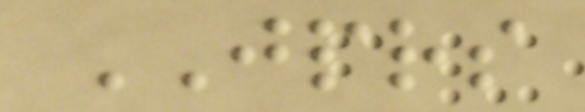JPRS
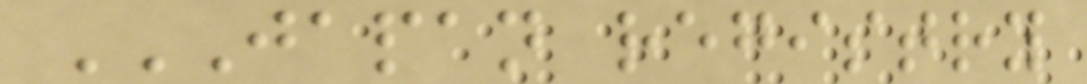JAPAN REGISTRY
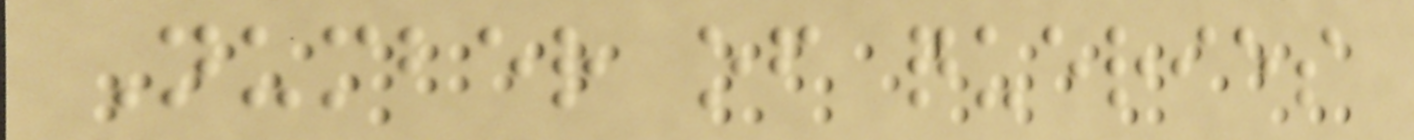Number of queries
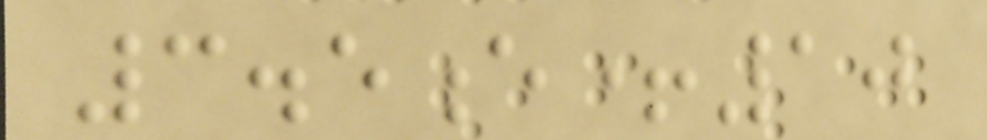3.5e+10
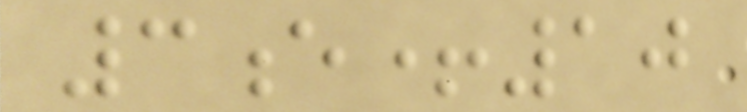3e+10
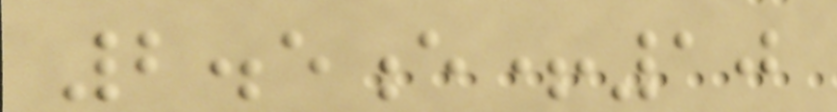2.5e+10
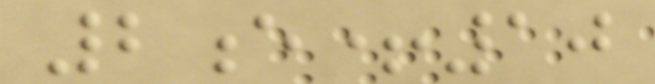2e+10
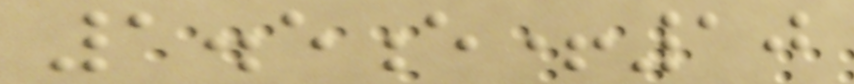1.5e+10
